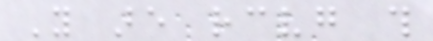You are receiving this
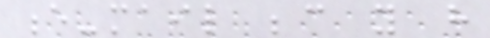e-mail because you have
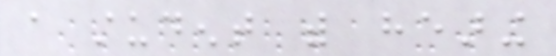a student with hearing
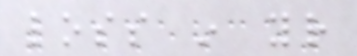loss in your
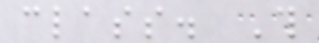class. This
